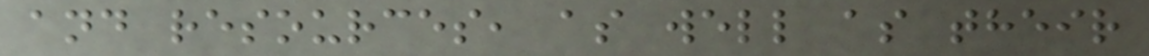and resources, as well as their
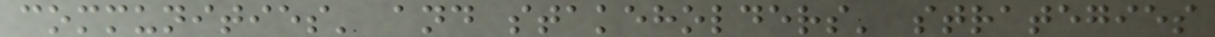communities' and stakeholders' strategies
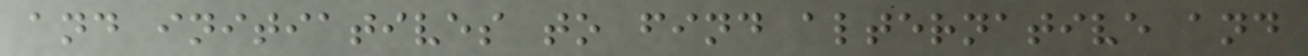and initiatives to find alternative and
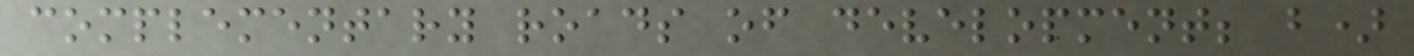complementary roads of development; b)
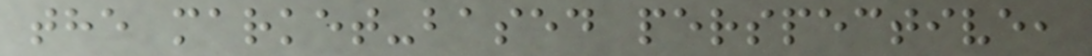the market-based perspective,
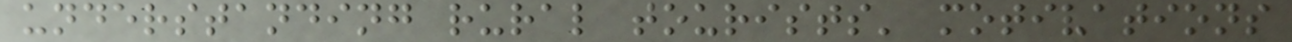understanding rural tourists' motivations
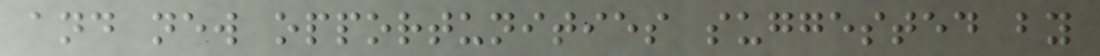and new opportunities suggested by
